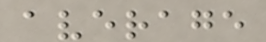average
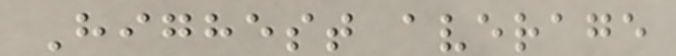Highest average
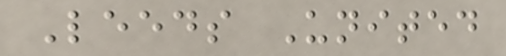Leeds United
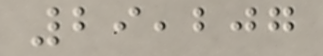29,207
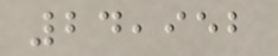24,952
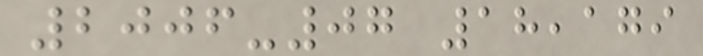2006-07 18,179
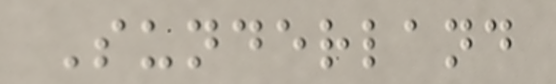Sunderland
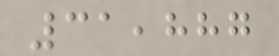31,887
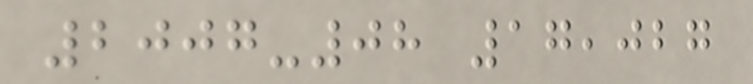2007-08 17,027
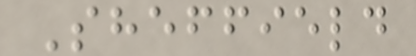Sheffield
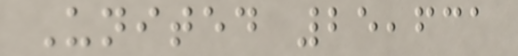United 25,631
